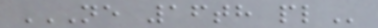NE 16TH PL
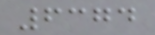6374
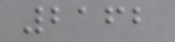2162
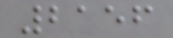2156
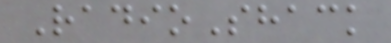RadioShack
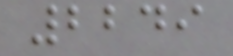2249
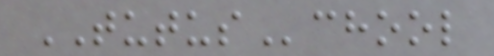TUTUSchool
